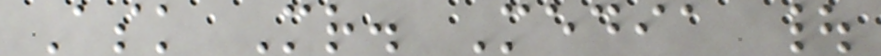Ask Mr. Media |
